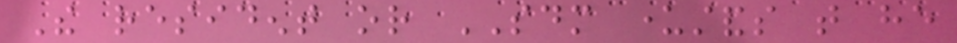The resident or SDM understands that he
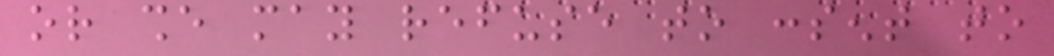or she may refuse to consent to
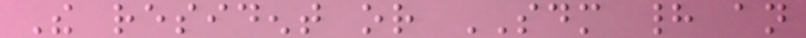The resident or SDM had an
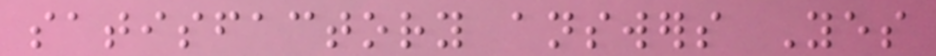satisfactory answers Yes
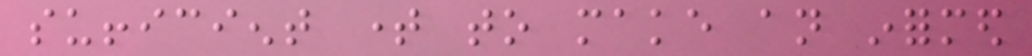sufficient time to make an informed
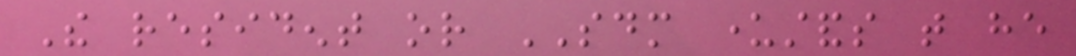The resident or SDM understands that he
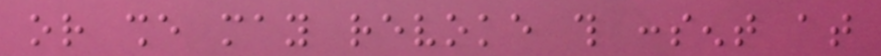or she may revoke this consent at
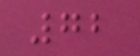72
